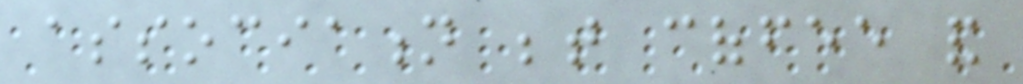association between coffee and
